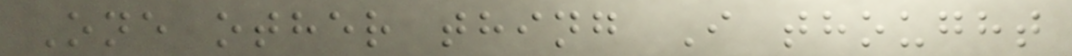One other thing I thought
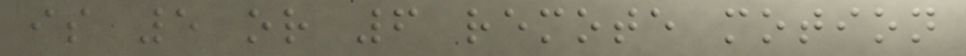is 5 or 6 remote motion
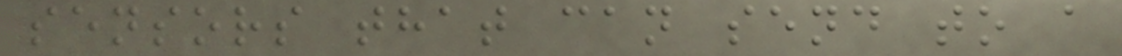sensors that can send to a
